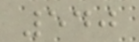540
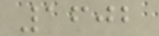1602
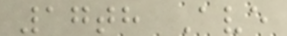17th Ave
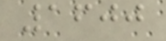1600
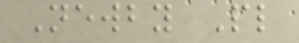Newby Pl
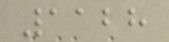1128
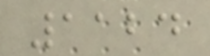1124
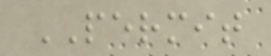PERMIT
